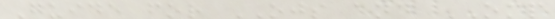Guide for OJS and OMP
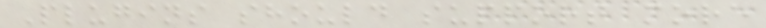Plugins should support more
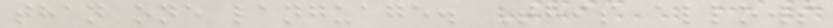than one language. This allows
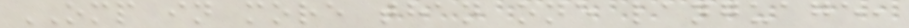OMP in more than one language,
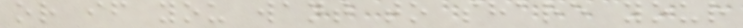or if you want to share your
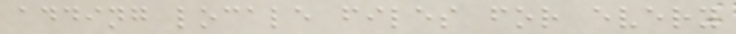adding locale files for every
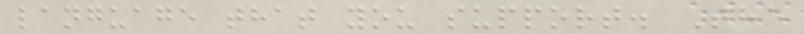language that you support. The
